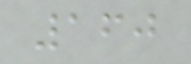160
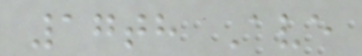17th Ave
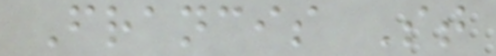Francis St
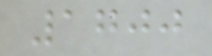1700
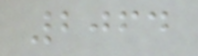2064
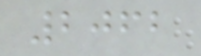2062
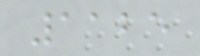1125
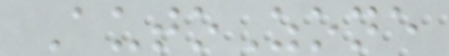AutoZone
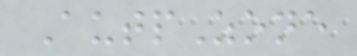AutpZone
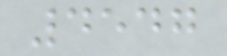4547
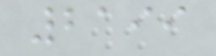2199
